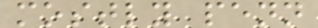mostly penn
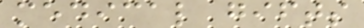medical gifts
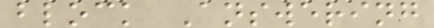block Answering
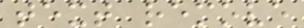text remove
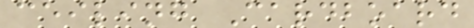ceiling Cardboard
